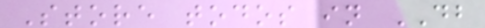Store todos in DB
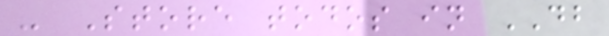- Store todos in DB
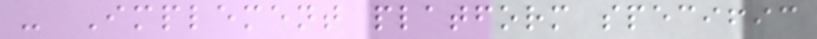- Implement platform specific
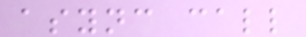async call
